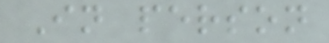In person
